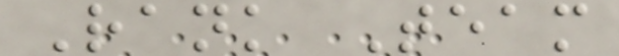Rank Team
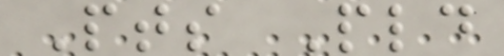Pts Pld
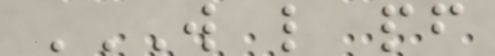W L PF
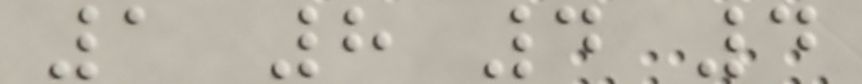1 8 4 4
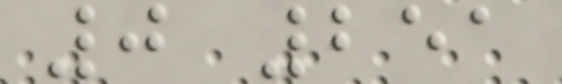0 251
